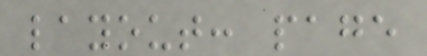layout: page
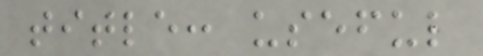title: useful
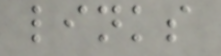links
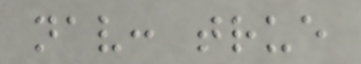nav: true
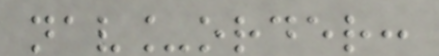nav_order:
